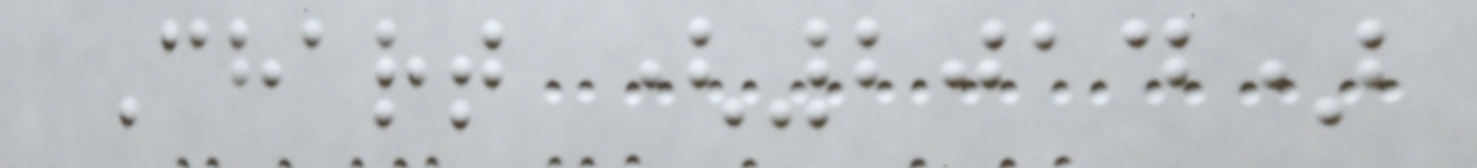Chart (2014)
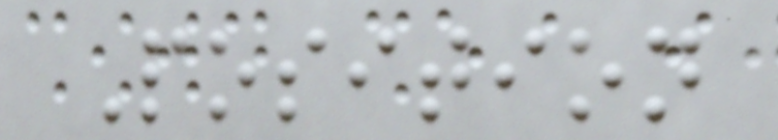Position
